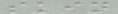skin
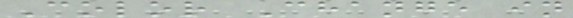Color Change in
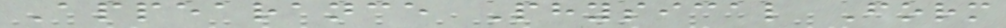Appearance Physical Form
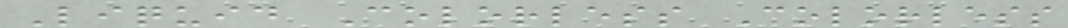Liquid Colorless Colorless
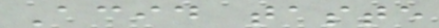Acid taste
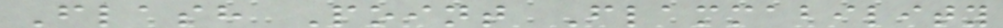Flash Point Flammability
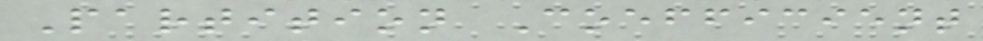Partition Coefficient
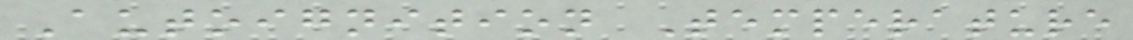Autoignition Temperature
